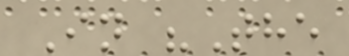In "The
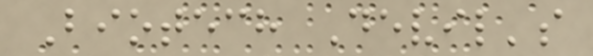Biotech Devil's
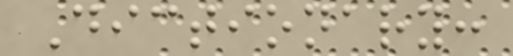Dictionary:
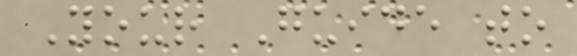Your Guide to
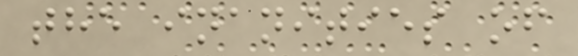the inanities of
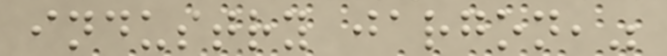industry jargon,"
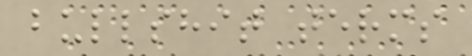bullshit terms
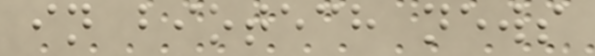in biotech news
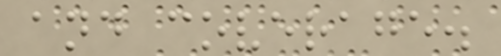and coverage.
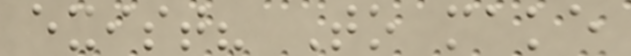exist? To make
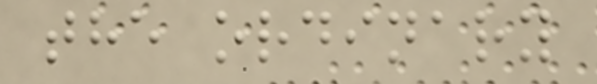the ordinary
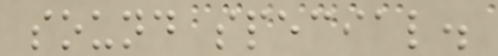sound special.
